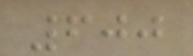600
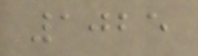1025
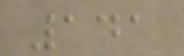141
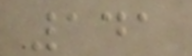141
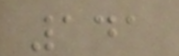141
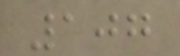107
